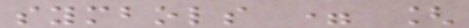symbols = [
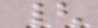{
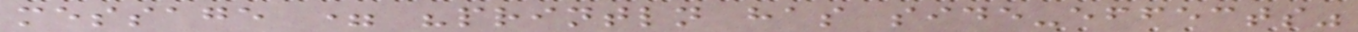message = "println has side-effects"
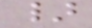}
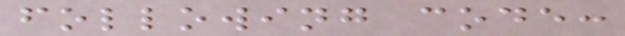following code:
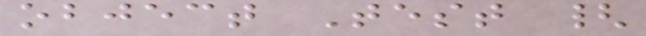object Test {
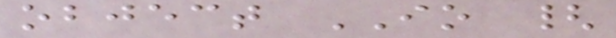object IO {
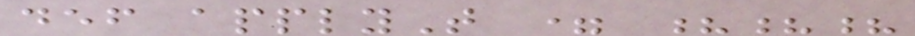def applyT = ???
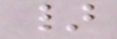}
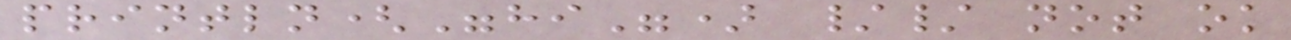println("hi") // not ok
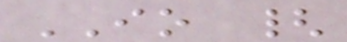IO {
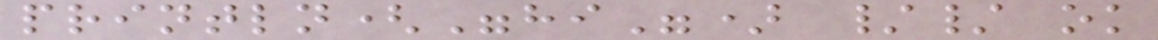println("hi") // ok
